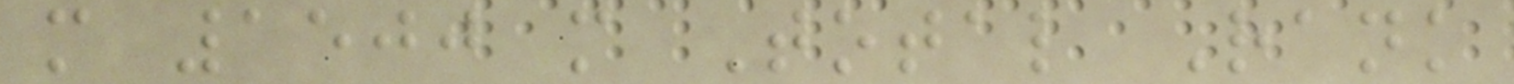m 1500 m Total Rank
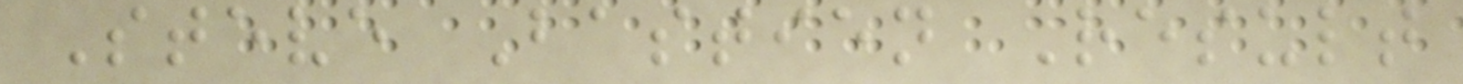Steve Bastien Result
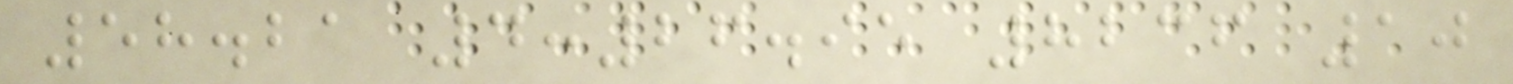58.21 4:26.95 8236 10
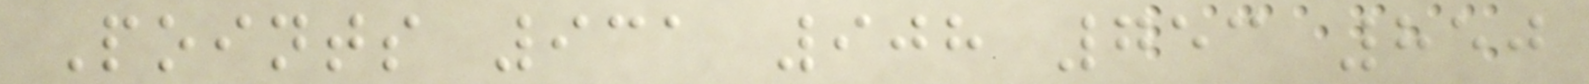Points 931 908 753 850
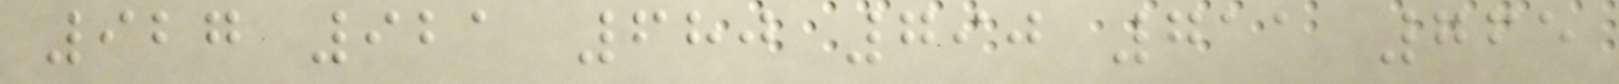927 921 680 790 711 765
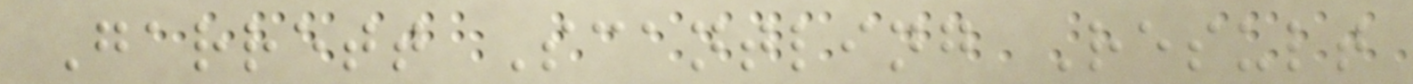Garrett Scantling Result
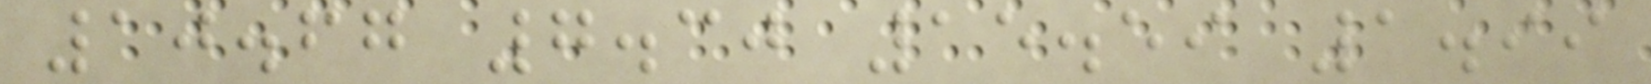10.67 7.30 15.59 1.99
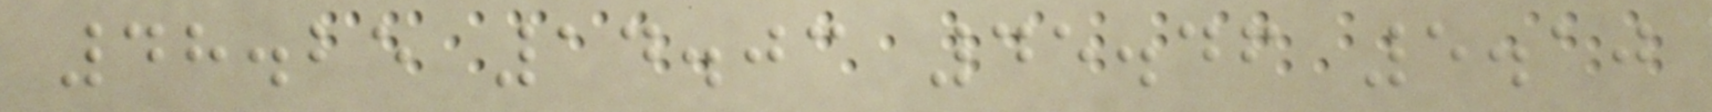48.25 14.03 45.46 5.10
